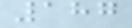187
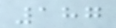187
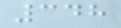348
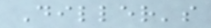Diller's
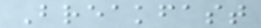Breakfast
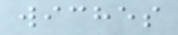wiches
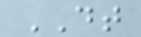DT
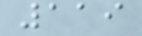119
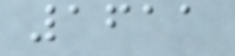1611
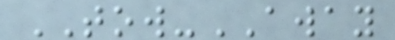TOW-AWAY
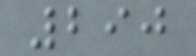290
